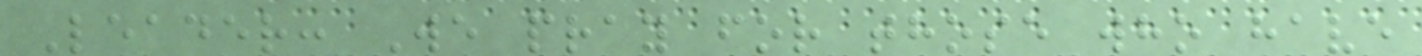Leader: We pray for those who have
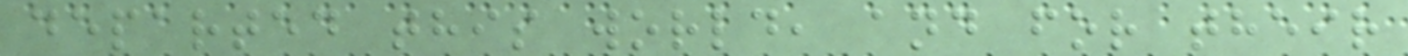departed this world, and for their
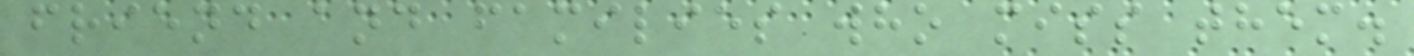friend and families who miss them.
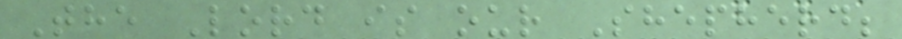The Lord is our Shepherd;
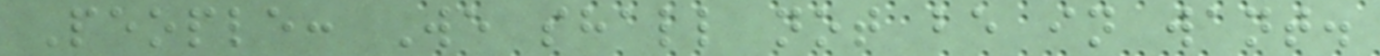People: We shall not be in want.
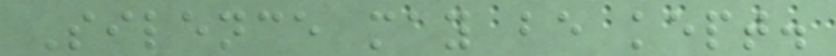Silence may be kept.
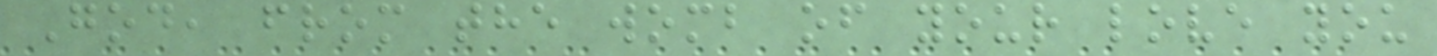God, from the womb of your love you
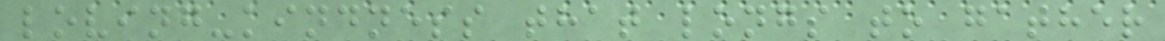loving-kindness that longs to gather
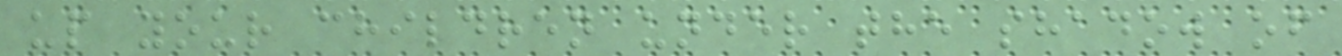up your children under the shadow of
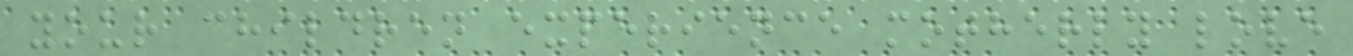your children experience motherly love
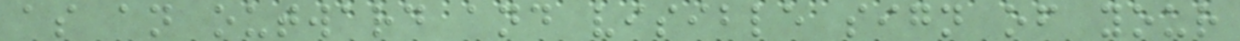as an outward and visible sign of your
